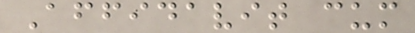Affidavit cum
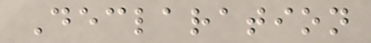Declaration
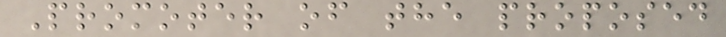Promoter of the proposed
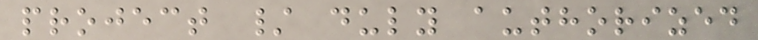project / duly authorized
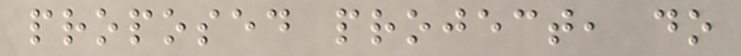proposed project, do
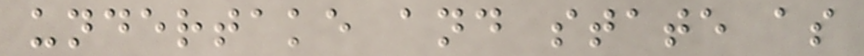undertake and state as
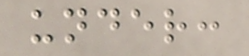under:
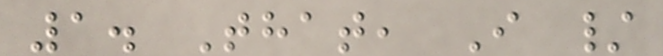1. That, I /
